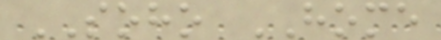SOHO HOME
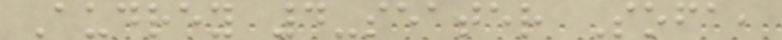Audrey 4-seater Sofa,
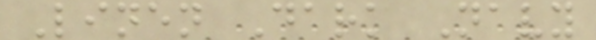Linen Dark Navy
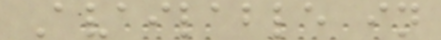Available in
